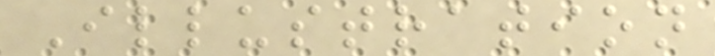Illustration
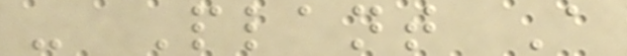- Plant A
